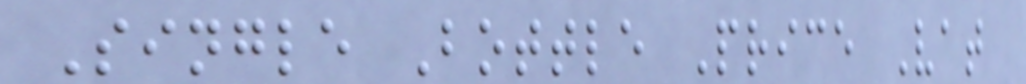Single Bottle Price Vat
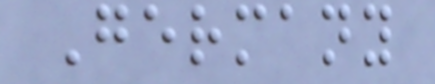Germany
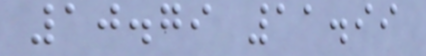10.79 11.99
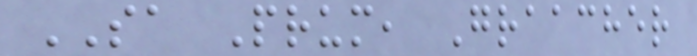SA Prum, Graacher
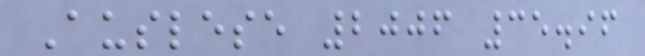Auslese 2006 35.96
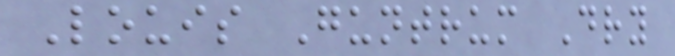Louis Guntrum Dry
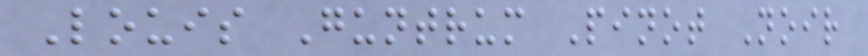Louis Guntrum Pinot Noir
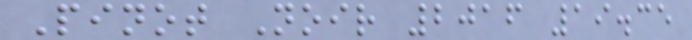Pinot Noir 2016 19.35
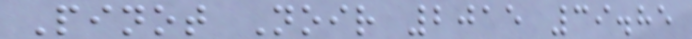Pinot Noir 2015 39.85
